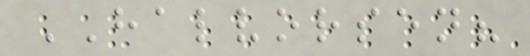HALVORSEN?
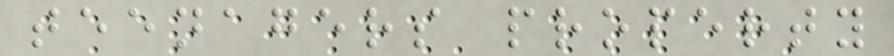teenagers property
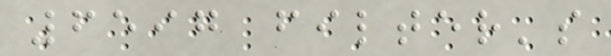6597 filter's
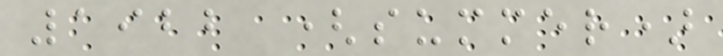1922 (summer)
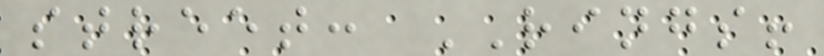street: RINGS!
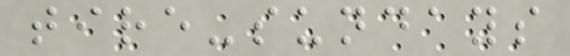tire-sundays
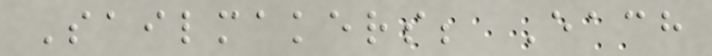Sailmakers; Each
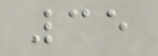35
